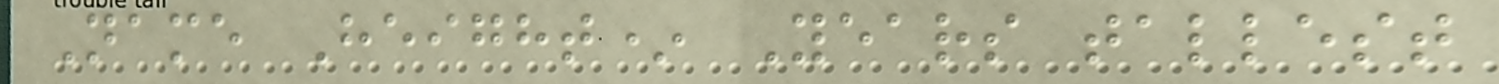Name Height* Years tallest
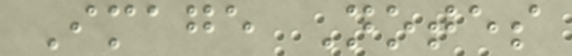Image Notes
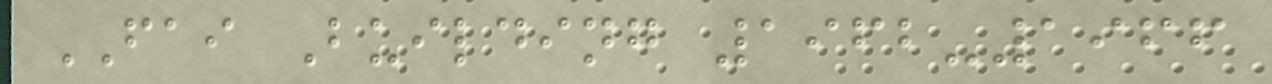FAI Building 1962-1966
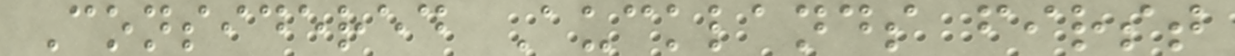Considered Aucklands first
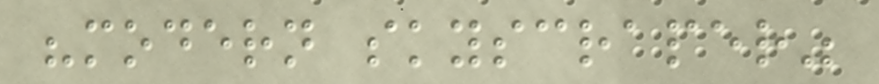"modern skyscraper"
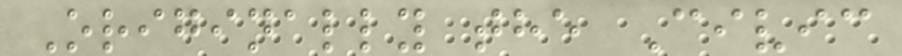Originally the Civic
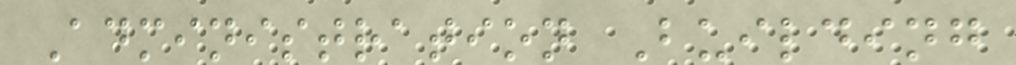Administration Building
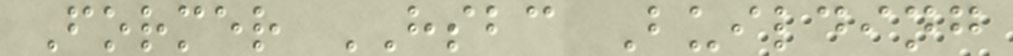Former HSBC Building
